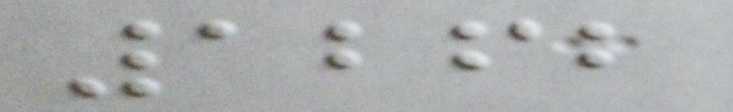1262
